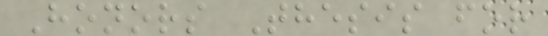Honors Thesis for
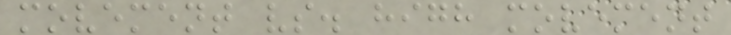movement vs. high movement
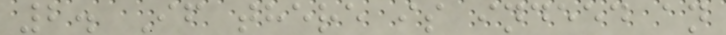2. If there is indeed an
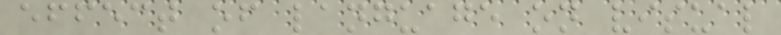effect of language on visual
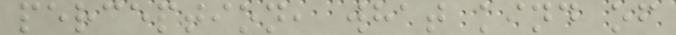perception, what kind of
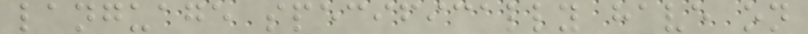language specifically have on
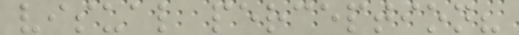visual perception?
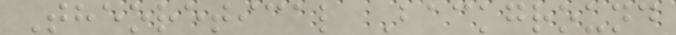Theoretical Background
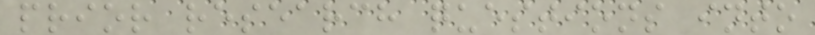prior research questions into
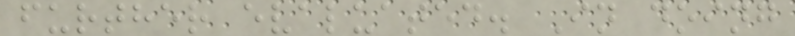further evaluated. In doing
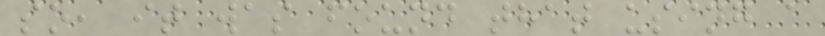so, it was found that using a
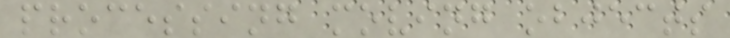processing moving objects
